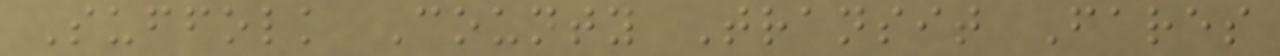Suffolk County Transit Fares
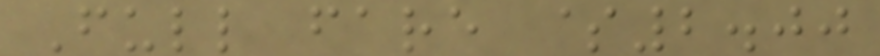Full fare $2.00
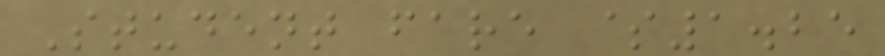Student fare $1.25
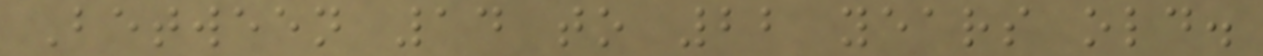Between 14 to 22 years old.
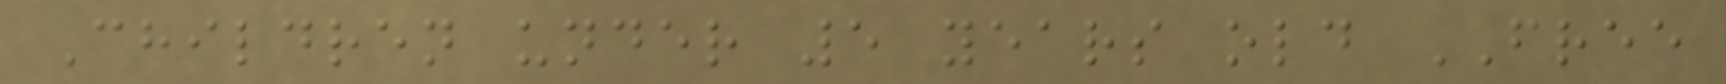Children under 5 years old FREE
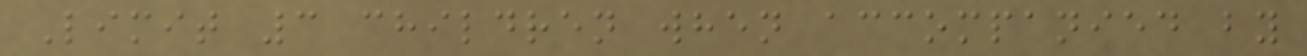Limit 3 children when accompanied by
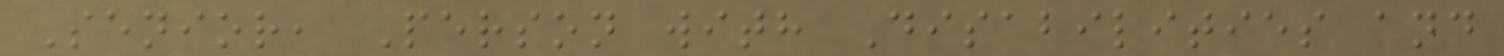Senior, Person with Disabilities and
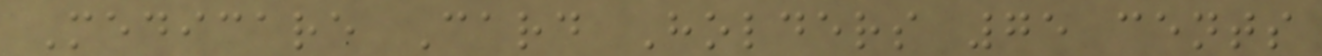Medicare Card Holders 75 cents
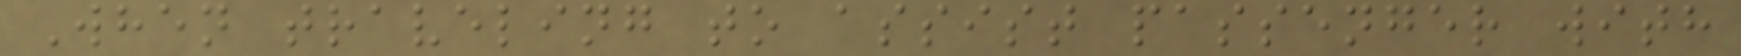When traveling to assist passenger with
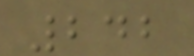242
